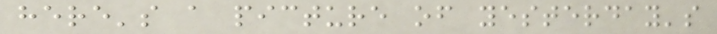here's a picture of yesterday's
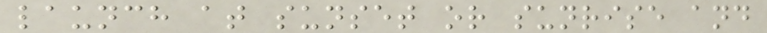launch at sunset or sunrise and
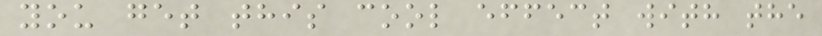you get this cool effect with the
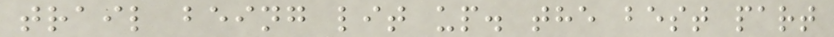trail being lit up. the best part
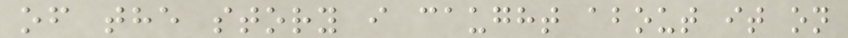of the story i caught about it on
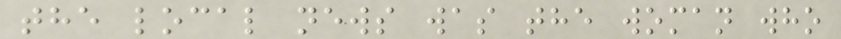the local news was the woman who
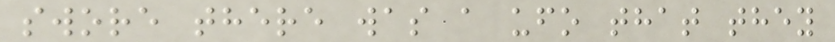swore there was a ufo that they
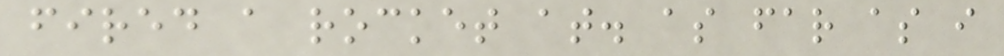fired a rocket at. as far as i
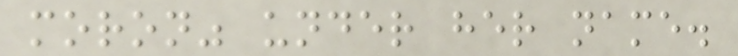moron" under her name.
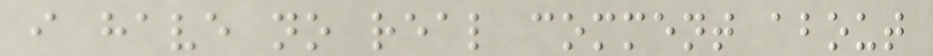i have no real comment about
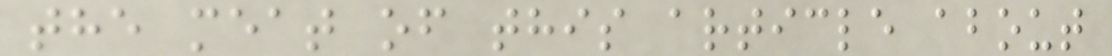the meat of this article about
